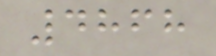4868
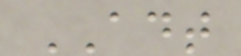ADT
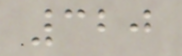320
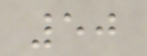50
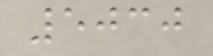5030
